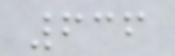636
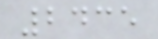2435
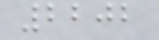2202
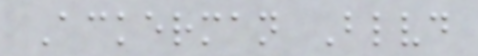Ackerman Blvd
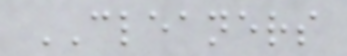CLEANERS
